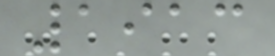1913
